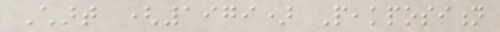Chart (1979) Peakposition
